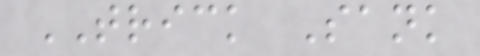TRICK Sank
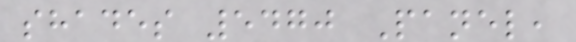shades 5470 Panel,
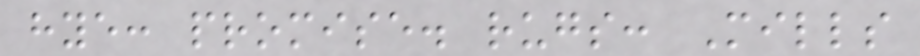hye: promise. rugs: Mills
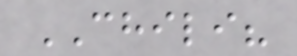CHILI?
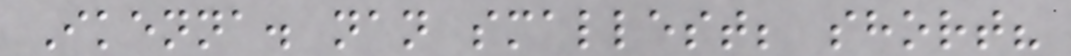Ikenna. nan smallest; short?
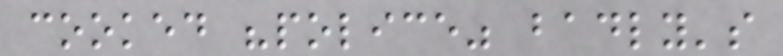cooked "police" badly's
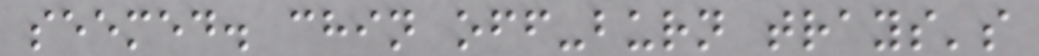seemed. chin off-burn trays's
